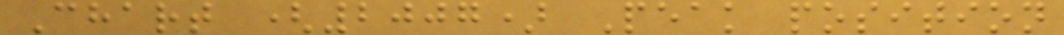Chart (2007) Peak position
